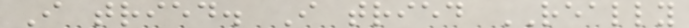I tried. I tried REALLY
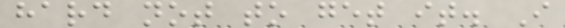hard not to get it. I
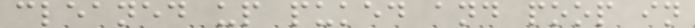cleaned up puked and poop in
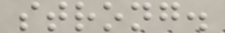strong.
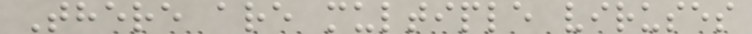There are multiple viruses
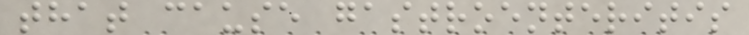that cause gastroenteritis
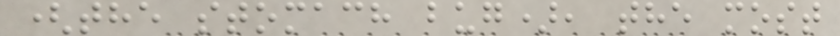(the stomach bug), the most
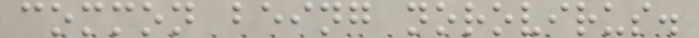common being norovirus.
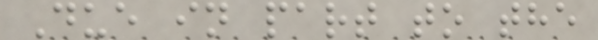Due in part to the
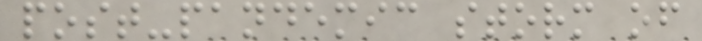post-pandemic storm of
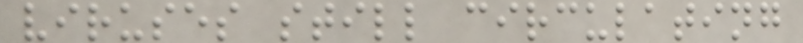viruses still circulating
